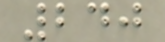240
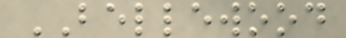BELLEWOOD
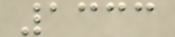1333
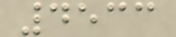4533
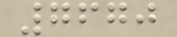7670
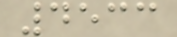4533
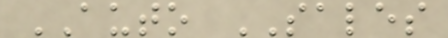AUTO SALES
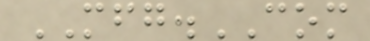MFG.COM
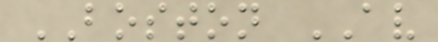BOSTON AV
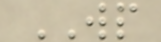WP
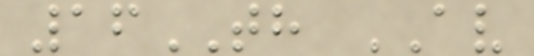16TH AV
